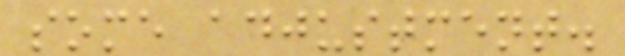some adjustment.
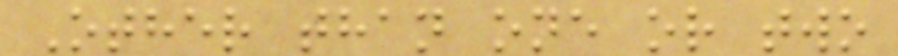Other than one or two
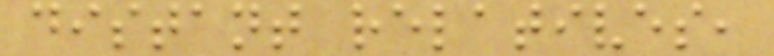distant relatives,
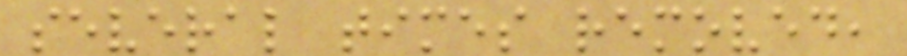several times removed,
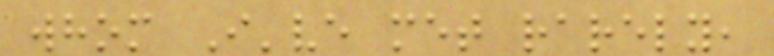whom I've met rarely,
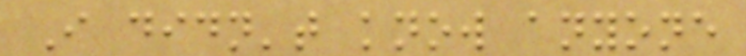I didn't know anyone
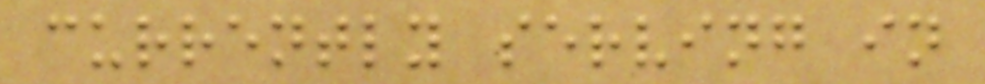currently serving in
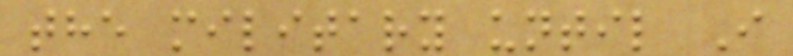the military until I
